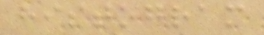histogram
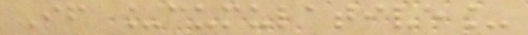If _cumulative_
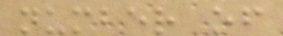number of
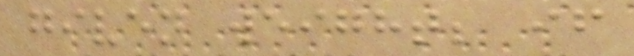given weight; if
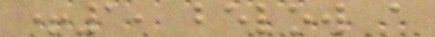+1, below a
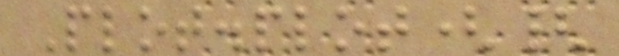Plot.plot({
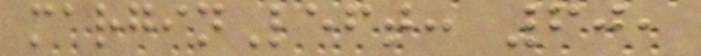marginLeft: 60,
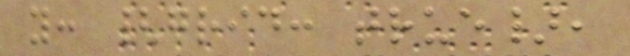y: {grid: true},
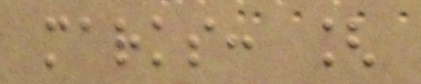marks: [
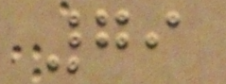79
